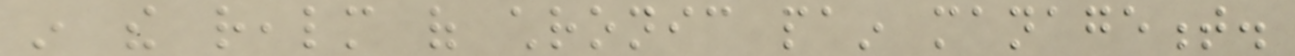in the realm of chronic pain management.
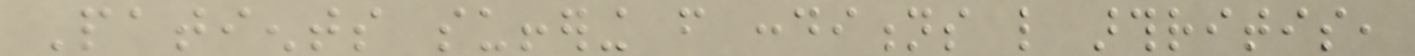Patients suffering from conditions like arthritis,
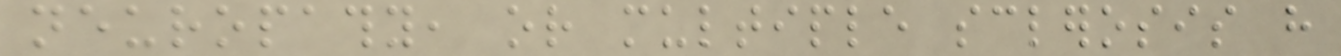neuropathy, or multiple sclerosis have
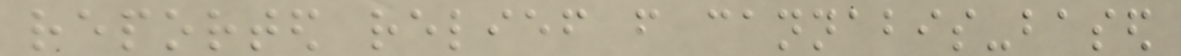reported relief from cannabis-based
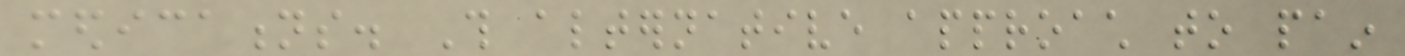medications. This alternative approach to pain
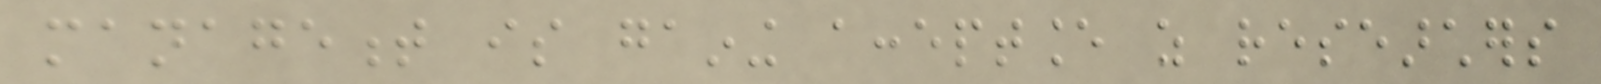management is gaining acceptance as researchers
